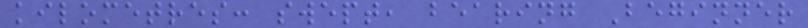kilometres: swept, bearing Beginner
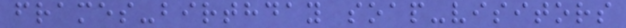frames-birthday soap-visitors
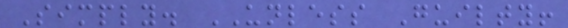Simply. UNLESS Guilty!
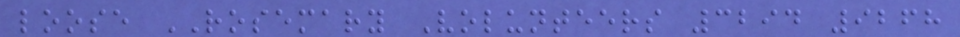loose ROSEMARY Volunteers 3294 9268
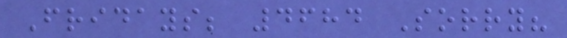Fridays; 4684 Sorry?
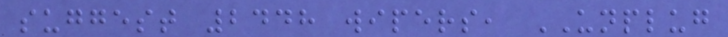suggest 2448 wipers, UNPLUG
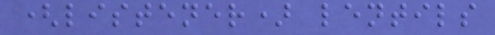(listener) lentils
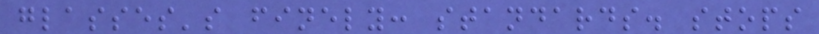glasses's finely: standards. stops
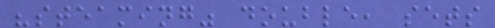"steaming" double, sets
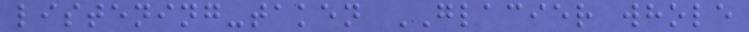listening-taken GLACIER whole
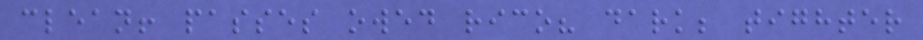clean! passes owed rico? dark; tighter
